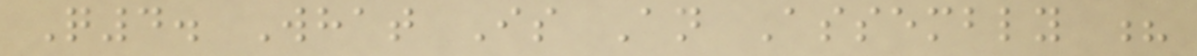Q4. What Is An Assembly ?
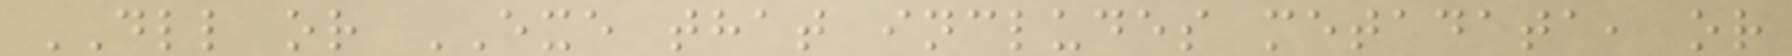DLL or EXE that includes metadata, or
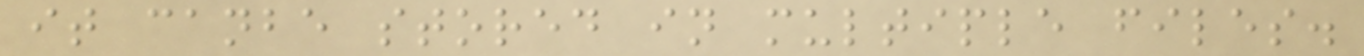it canbe stored in multiple files.
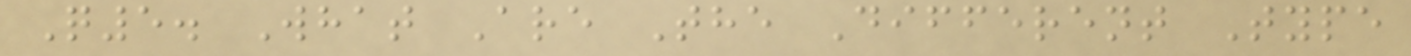Q5. What Are The Different Type
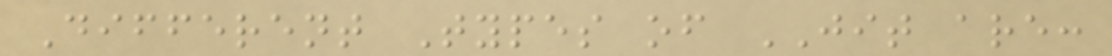Different Types of JIT are:
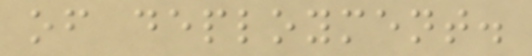of deployment.
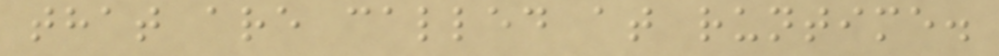that are called at runtime.
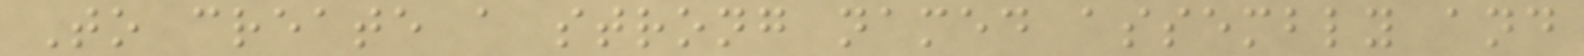To create a strong named assembly and
